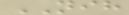NIH
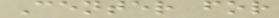Center for
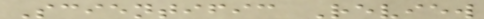Scientific Review
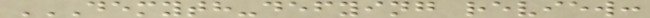DEMYTH-DEFYING REVIEW:
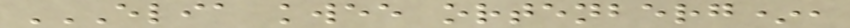ELIA KWEE ORTENBERG*,
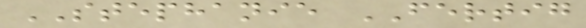STEPHANIE FERTIG
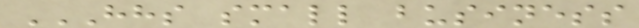HHS SMALL BUSINESS
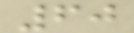60
